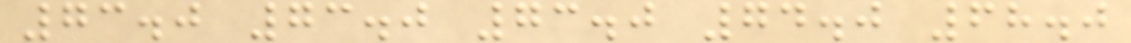73.0 73.0 73.0 74.0 68.0
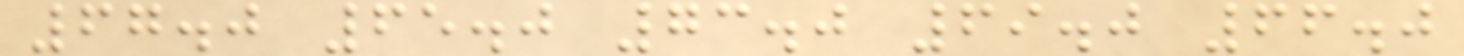67.0 65.0 73.0 69.0 66.0
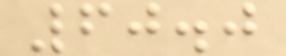60.0
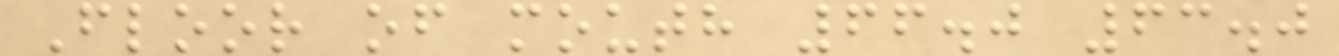Floor of mouth 66.0 63.0
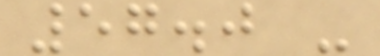57.0 -
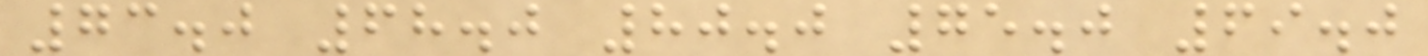73.0 68.0 80.0 75.0 69.0
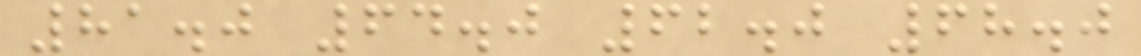81.0 64.0 62.0 68.0
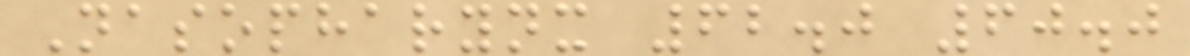Nasopharynx 62.0 60.0
